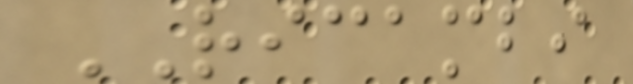RICAMBI
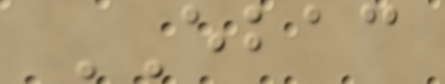EBAC
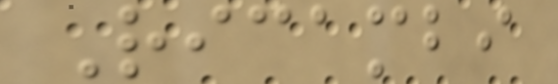Ricambi
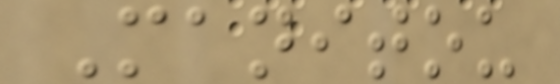Manitou
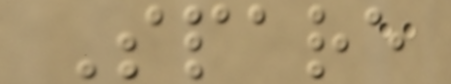Spare
